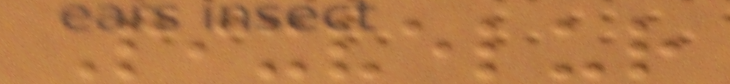Pixvelur
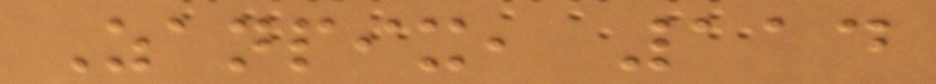Zanpix, 114
